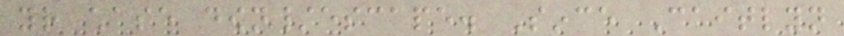your chase down/escape. Since Caitlyn
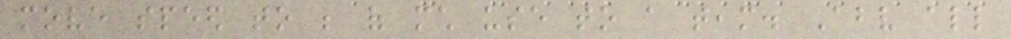move speed to be of much use to a team. Above all
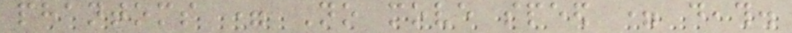phantoms = No move speed = death.
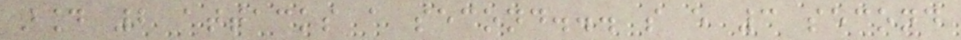around 2 attacks a second... so every 3 second
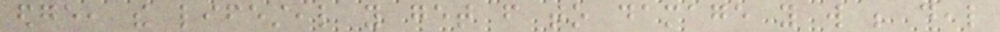edge, the lifesteal you get from to damage you will be deal
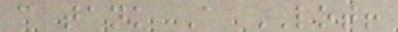can tank A LOT!
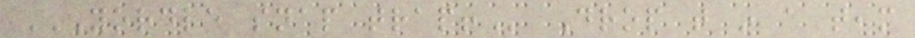YORDLE SNAP TRAP! Drop that in a team
